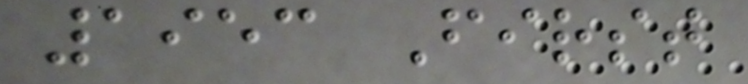1953 First
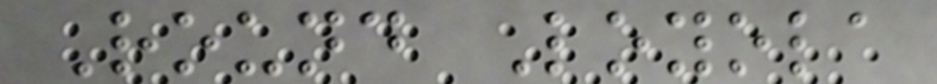Round Loyola
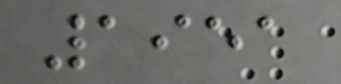1951
